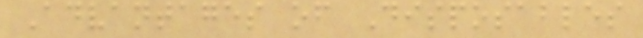Advantages of Disposables
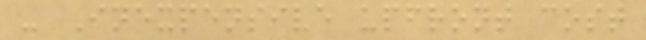- Inexpensive upfront cost
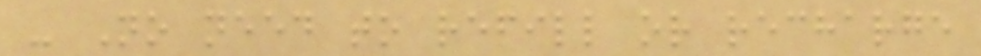- No need to refill or recharge
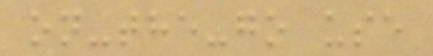on-the-go use
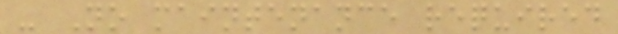- No maintenance required
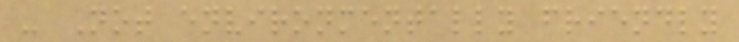- Not environmentally friendly
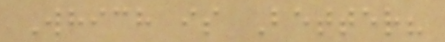Which is Better?
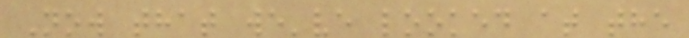Now that we've looked at the
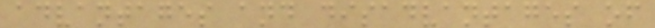advantages and disadvantages of
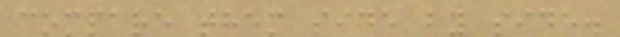compare them side by side.
